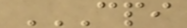CPI
